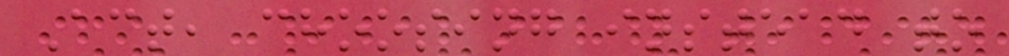Act, choosing instead to
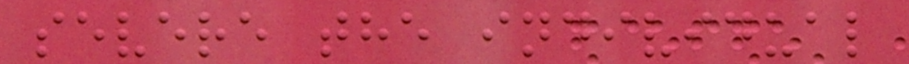severe the individual
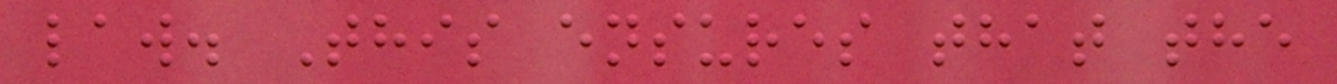law. This ensures that the
